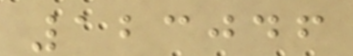123046
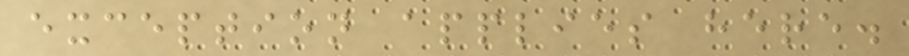exception applies here.
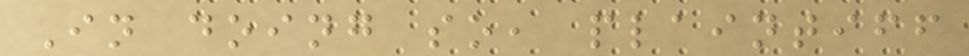In doing so, plaintiff
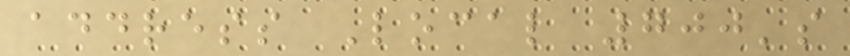address Local 700's
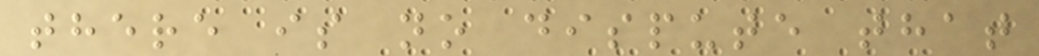there is no dispute that
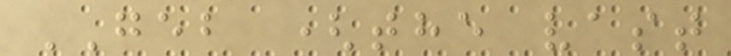GEB (the vast
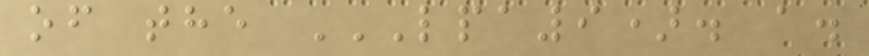of the LPA9). A.
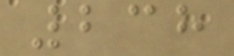238
